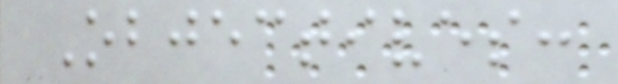Objectives:
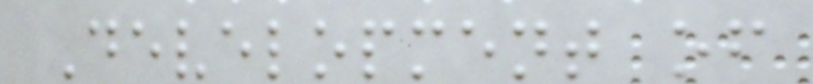Development of
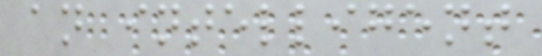an intelligent
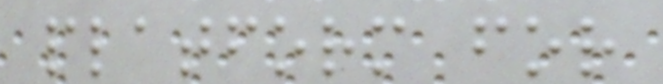platform for
